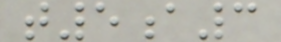t5a3
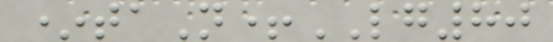*taN+LG80
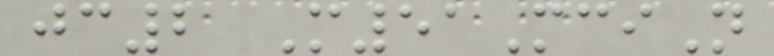jc2 M51MciN
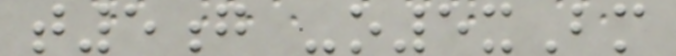t5g -o5xBm
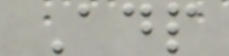Adp
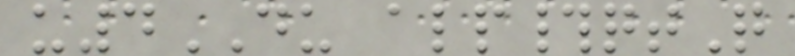u4DU alp#qtQ
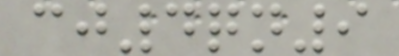cj4qn9
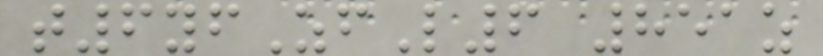t6yfZfL6 851z
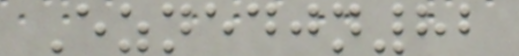Eznedjn82
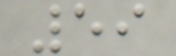59
